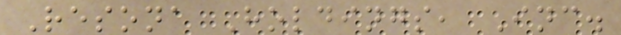Resona Holdings, Inc.
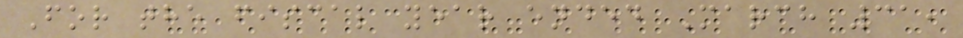For the fiscal year ended March 31,
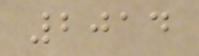2014
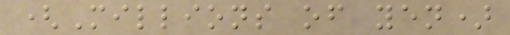(Millions of yen)
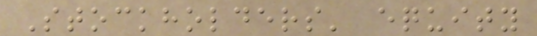Stockholders' equity
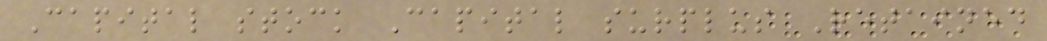Capital stock Capital surplus Retained
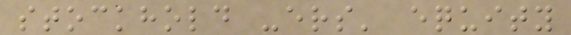stockhold -ers' equity
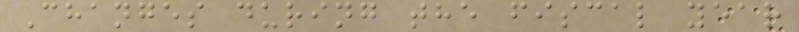Changes during the fiscal year
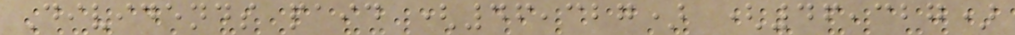Dividends paid (46,327) (46,327)
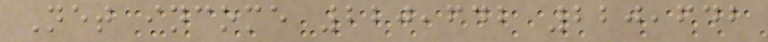Net income 220,642 220,642
